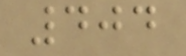404
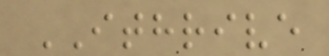ITHRIVE
